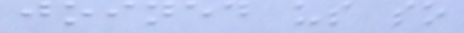joined us so
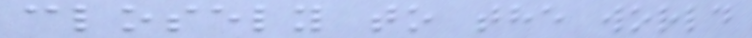closely to the world
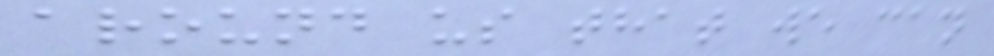around us that we can
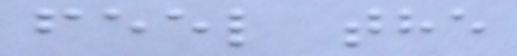feel the
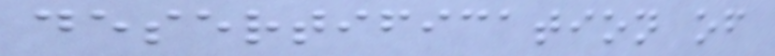desertification of
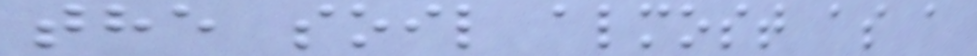the soil almost as a
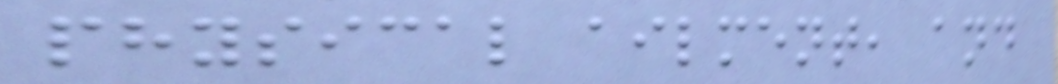physical ailment, and
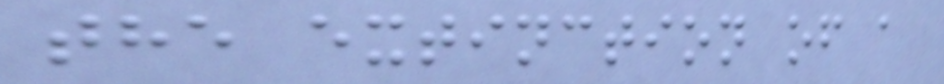the extinction of a
